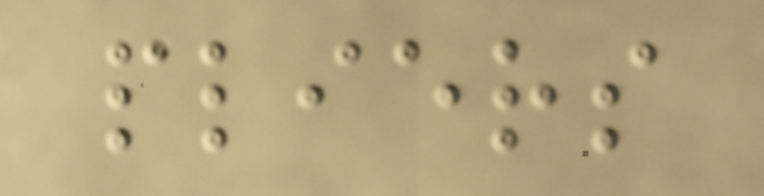pliers
